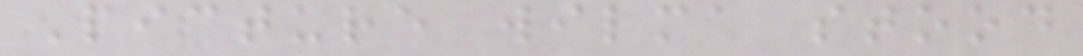Picture wilma stood
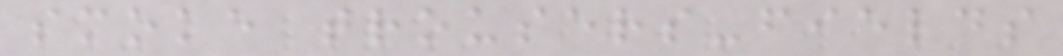smoke trousers-fields
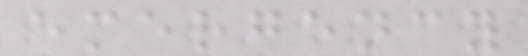emergency
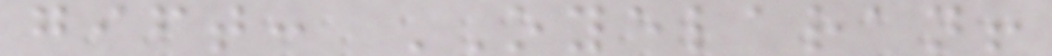gift: OYELARAN!
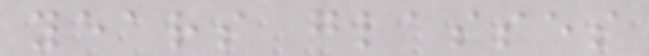years glasses
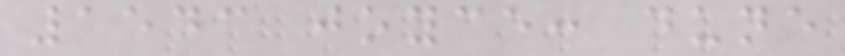1543 joyce: dune
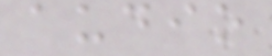audio
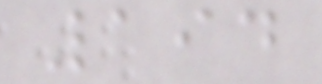194
